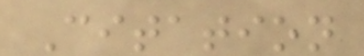Citation
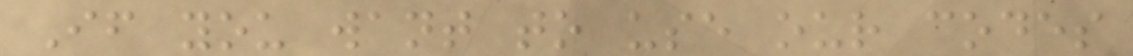If you want to use our codes
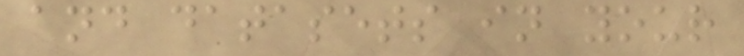and datasets in your
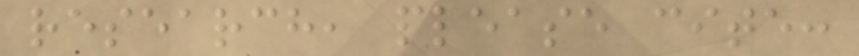research, please cite:
